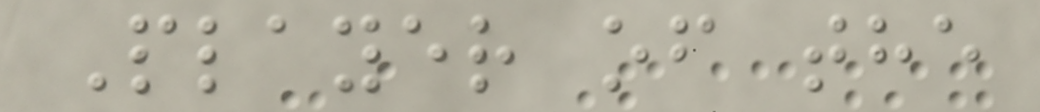Player of the
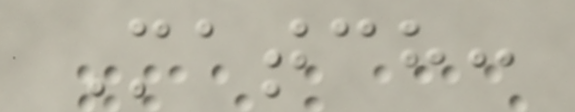Match:
